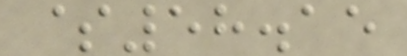$58.15
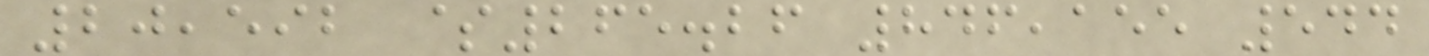20,592 $265.26 846,155 544
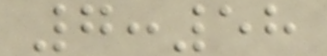7:58
